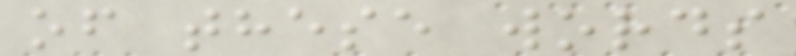of these words
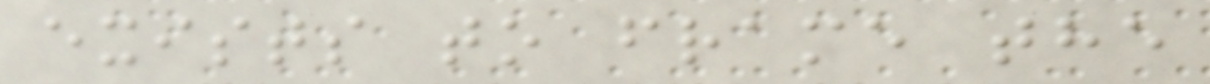exists to frame the
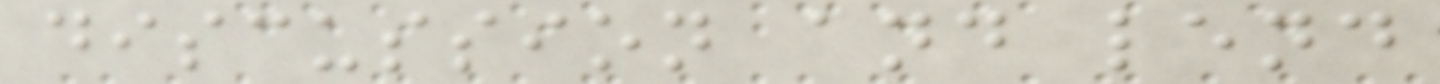discussion and lend
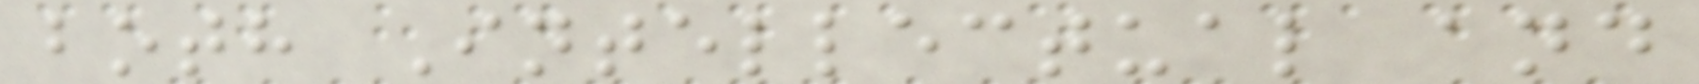both Intellectual and
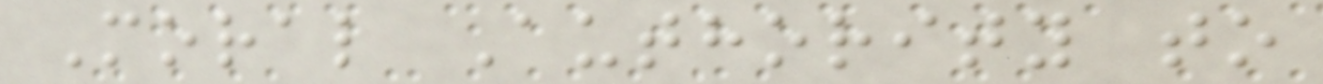Moral Authority to
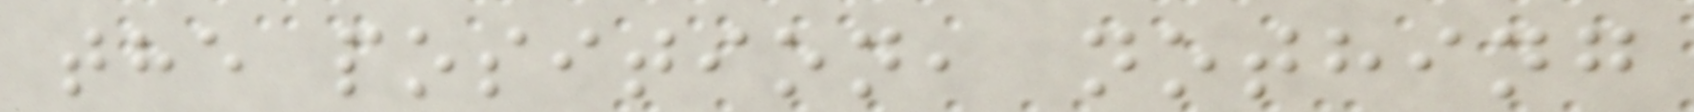the position, nothing
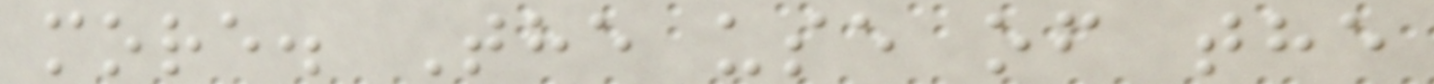more. The use of the
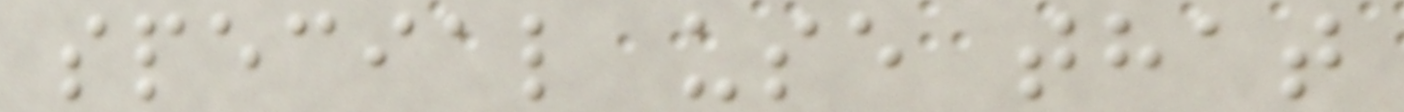special use that
